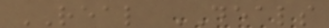REAL DEALS
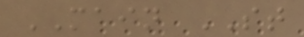MAIN ST
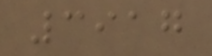3917
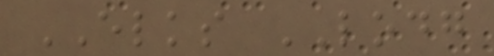ELKS LODG
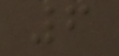6
